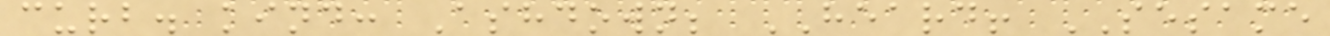curb. kind: Ashdown; HEARD! SESAME
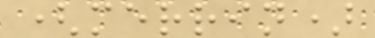(merrin)
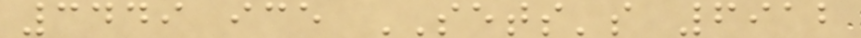3449 ice SETS's 6912
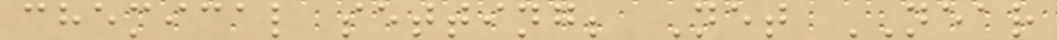chemical setting; Net NEAR
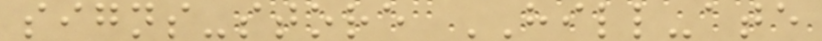signs-store HILL-ate
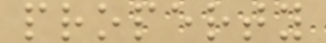property
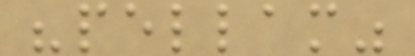"pellam"
